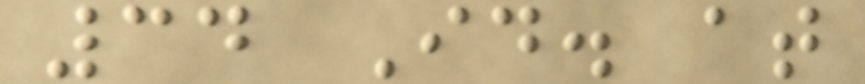34 Id. at
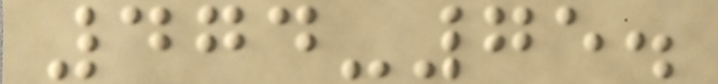474-75.
